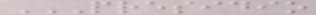PRESIDIO
